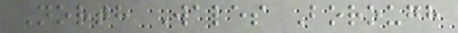North Wales Borough
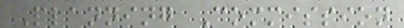Planning Commission
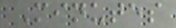Minutes
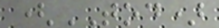(TOD)
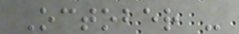October -
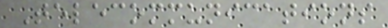Telecommunications
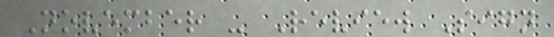November - Review Sign
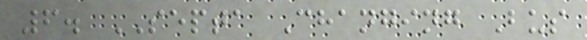6. SEPTA Changing Bus
